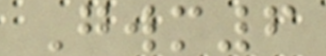Gwm6
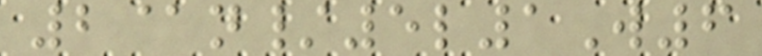2@n/5l1W6
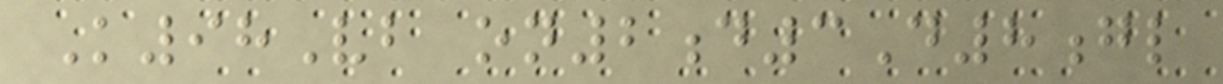K98Vb on2d3D8gl
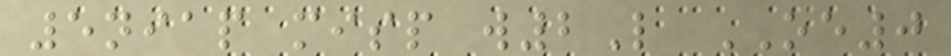5niap misp w2L OE0
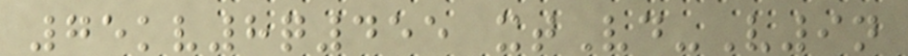75kv8q455 xtVd-V9n
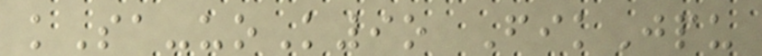kSa-uoK9o FikJpu
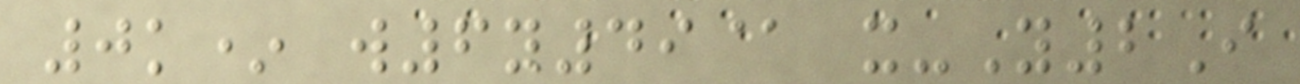0k* w6y49@ x-Y2I
